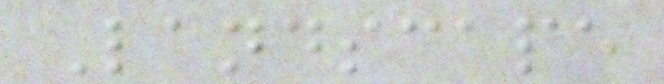Landscape
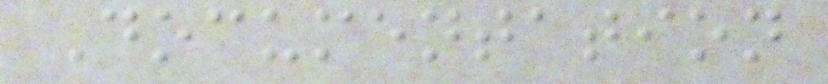Documentation
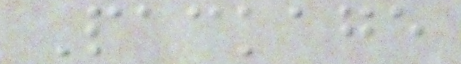Package
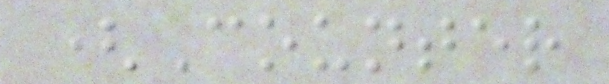(Counter
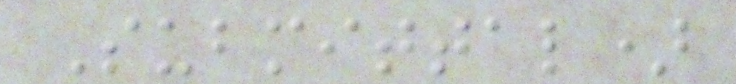Submittal)
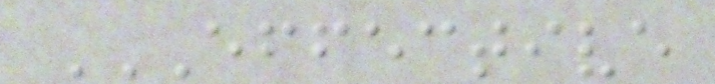EFFECTIVE
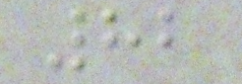82
